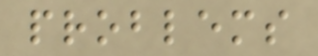problems
